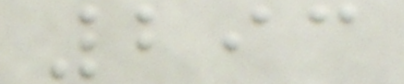293
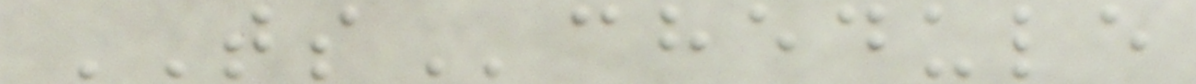TSchedule
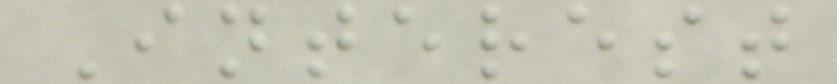Interest
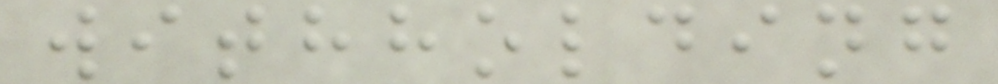withholding
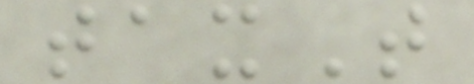taxT
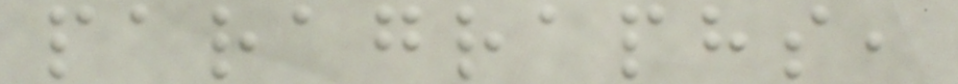paragraphs,
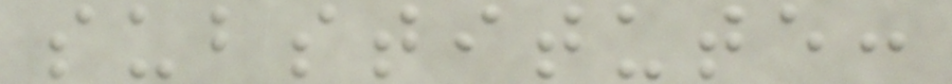substitute:
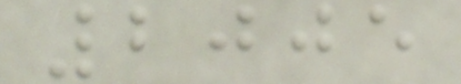2005
